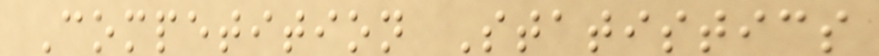Competition Statistics
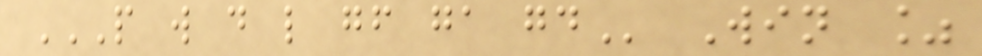P W D L GF GA GD Win %
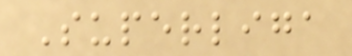Superliga
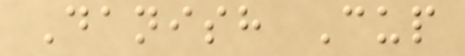Danish Cup
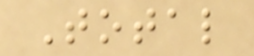Total
